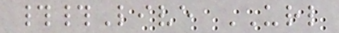##Live URL
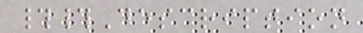##Description
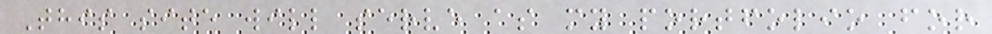This site will serve as my portfolio for
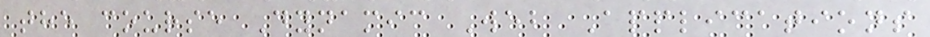the course Dynamic Web Applications
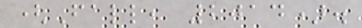(Fall, 2014).
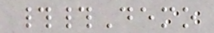##Demo
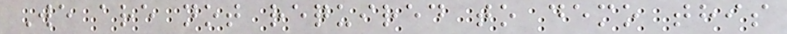We are not required to demo this
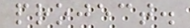project.
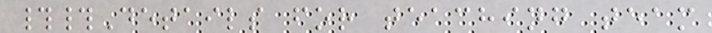##Details for teaching team
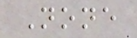None
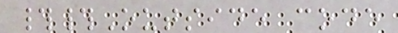##Outside code
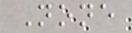None
